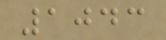1043
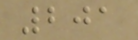201
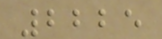2225
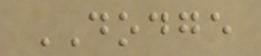DODGE
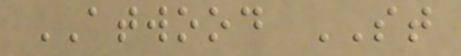ATWOOD ST
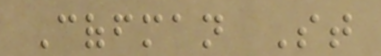Coffman St
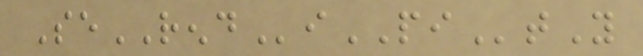SeRENDiPItY
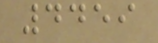4459
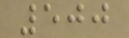500
